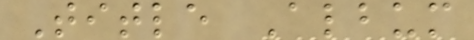Title Album
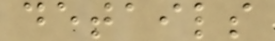details
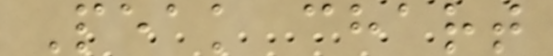Peak chart
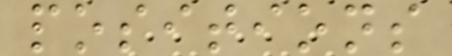positions
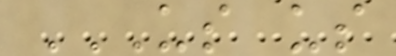US US
